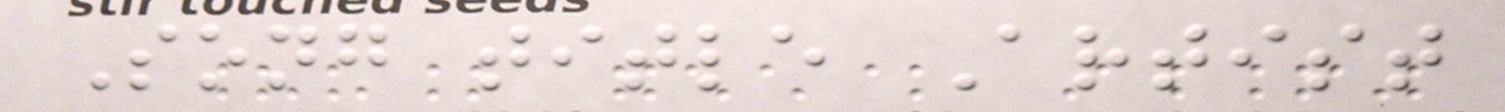Song title Artist
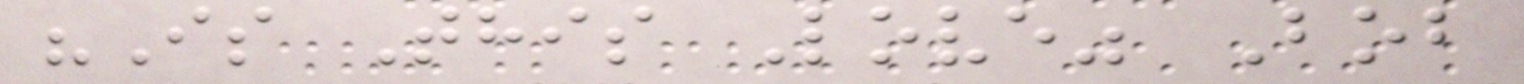"Is This Love" Bob
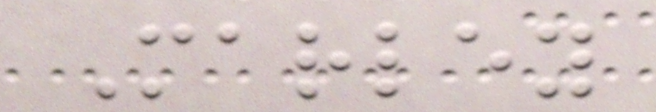Marley
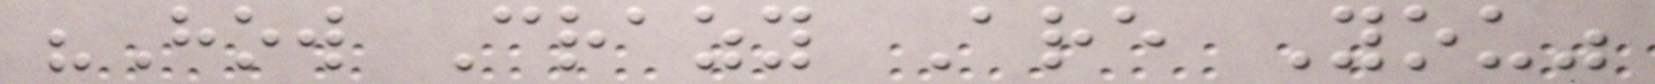"How Crazy Are You"
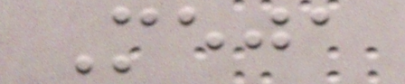Meja
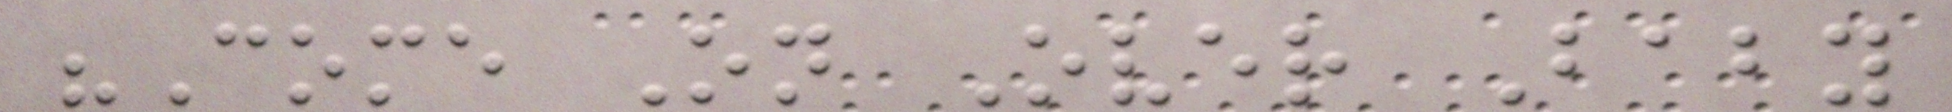"Come On Over Baby
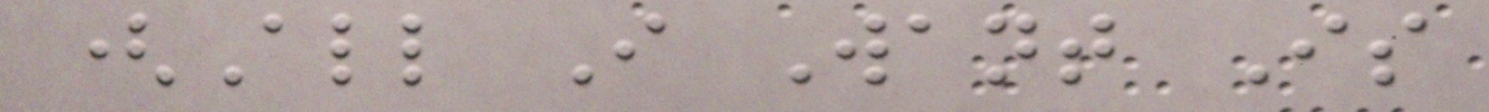(All I Want Is
